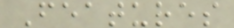Features
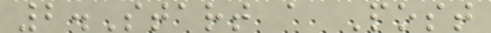2.Start a Post
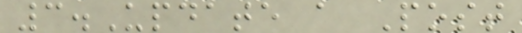3.Update a Post
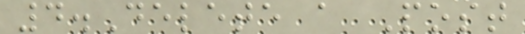4.Delete a Post
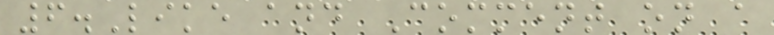6.Like and Comment on a
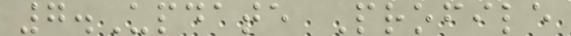7.Update Profile
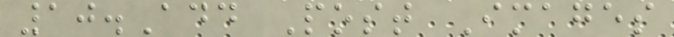10.Add Post Images
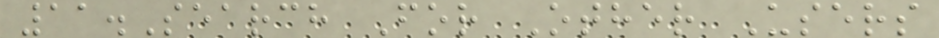11.Search For Other Users
